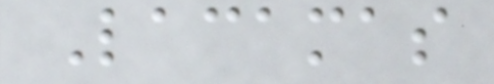Lacamas
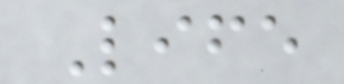Life
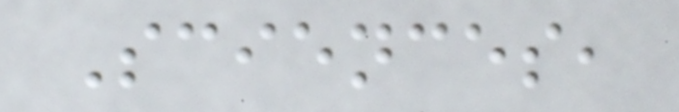Sciences,
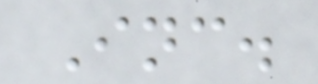Inc.
